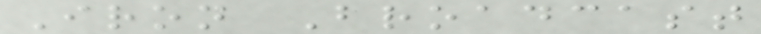Iron Broadcast
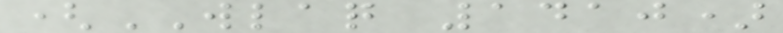(WLAQ 1410)
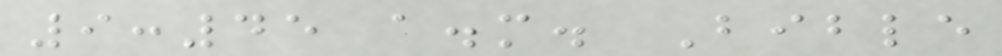9:45 a.m. Bible
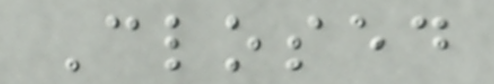Closed
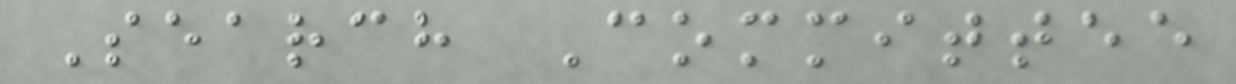Search Committee
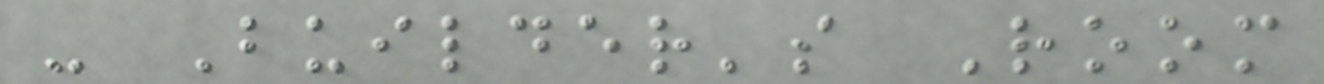- Builder's Room
